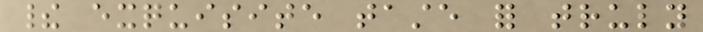their exquisite taste for truly
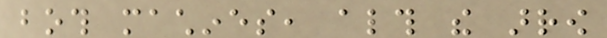both machines, although the arrow
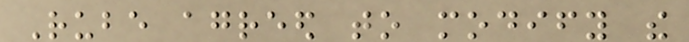Rube agreed to modify the
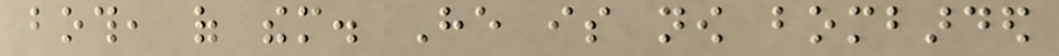both, of them. He is now bombarded
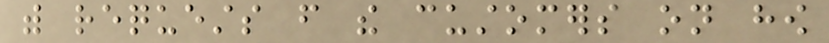with requests from the customers on how
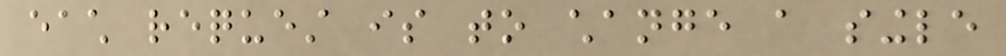each request is to change a single
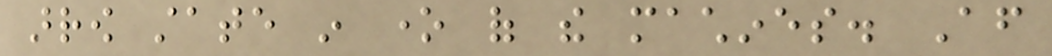arrow state in one of the machines. After
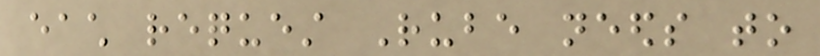each request Rube needs to
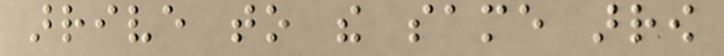arrive to the same arrow
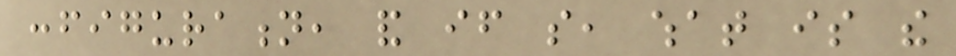configuration, and if so, what is the
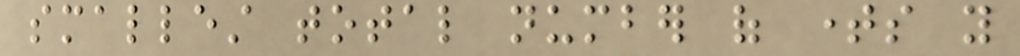smallest total number of times you
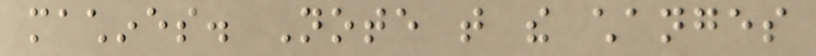machines. Note that the changes
